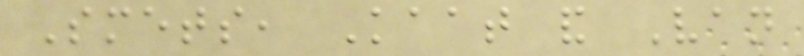Smets, Kaat and Van
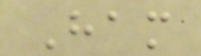Ham
